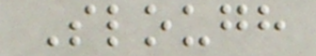Slough
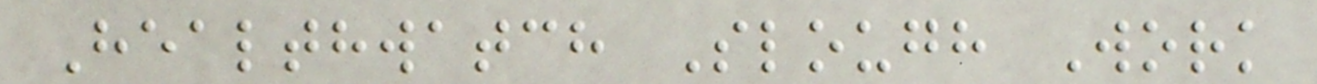Healthwatch Slough Work
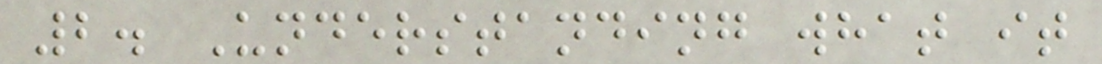2. Understanding what it
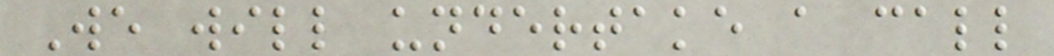We will undertake a call
